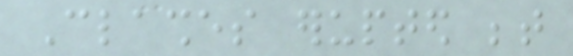Clashes erupted between
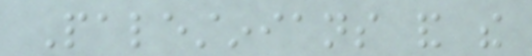Palestinians and the
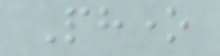Phone
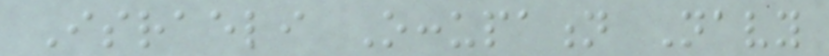Israeli Occupation Navy
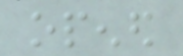opened
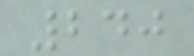240
